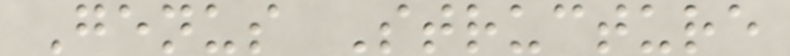Genus Structure
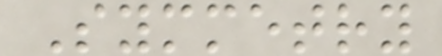Symmetry
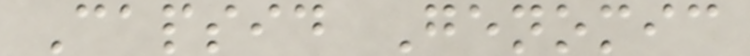Capsid Genomic
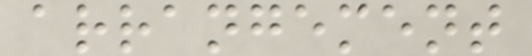arrangement
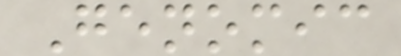Genomic
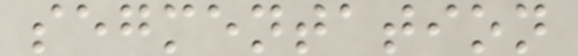segmentation
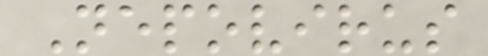Nepovirus
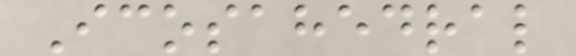Icosahedral
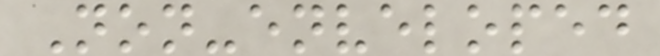Non-enveloped
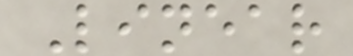Linear
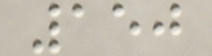150
